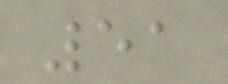51
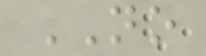NO
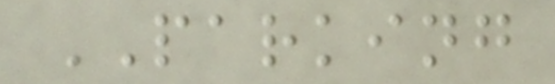PARKING
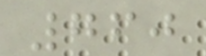760
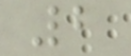2
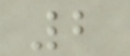2
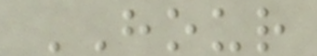HOUR
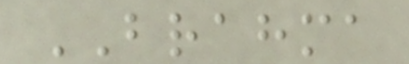BRAHMA
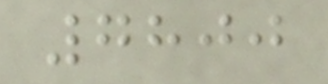7800
